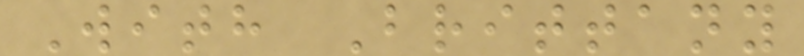With Brittany
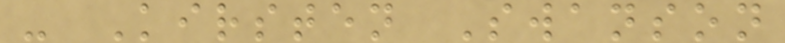- Kirsten Swanson
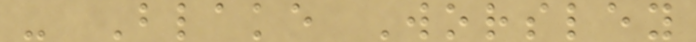- Blake Worsley
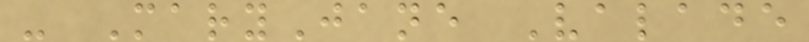- MaryJane Valade
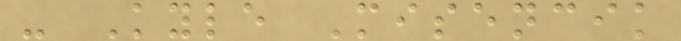- Kyle Misencik
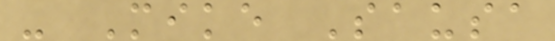- Mike Sausa
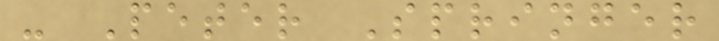- Peter Springer
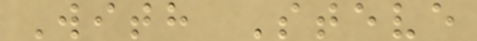With Steve
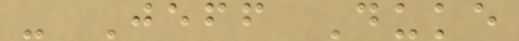- Jeff Duke
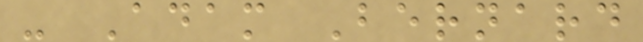- Adam Bernard
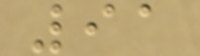91
